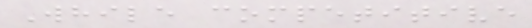While competitive
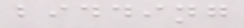bidding
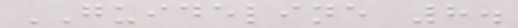GUIDELINE 8.
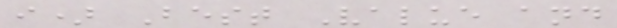i) Best Value and
